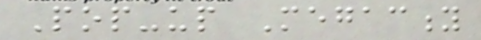Pop-up Megacity
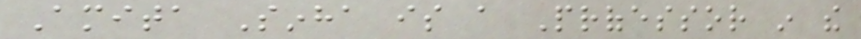Amita Sinha is a Professor in the
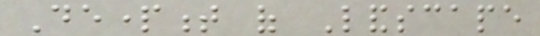Department of Landscape
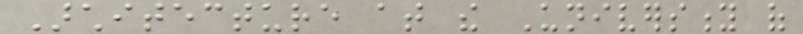Architecture at the University of
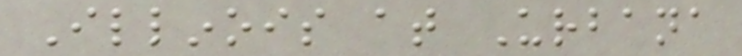Illinois at Urbana
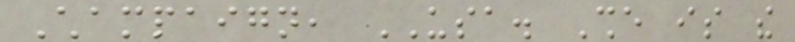Champaign, USA. She is the
